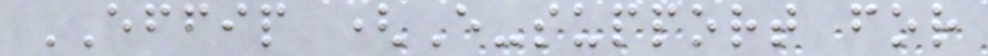EFFIP (E-support for
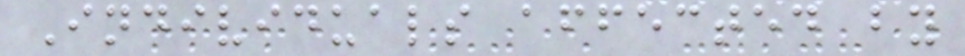Individuals affected by
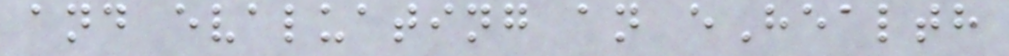and evaluating an eHealth
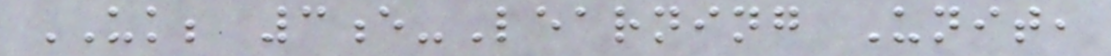UK; 3e-Learning Unit,
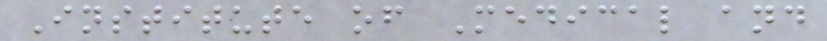Institute of Medical and
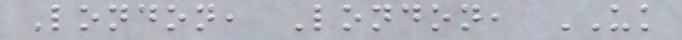London, London, UK
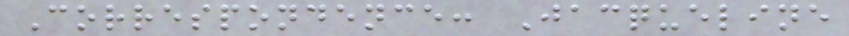Correspondence: Jacqueline
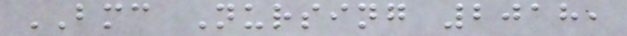BMC Nursing 2018,
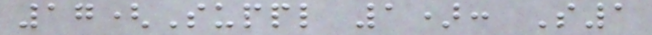17(Suppl 1): S1
